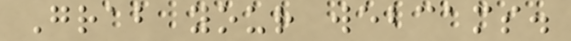Grab your webcams.
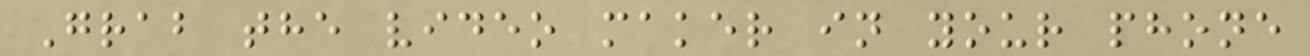Grab the video maker in your phone
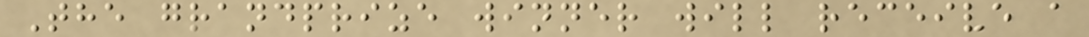The grandprize winner will receive a
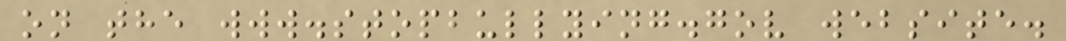on the www.stopbullying.gov website.
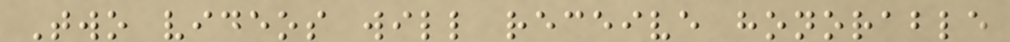Two videos will receive honorable
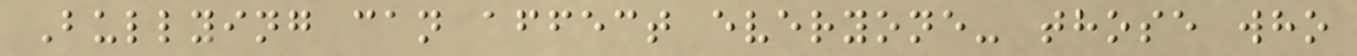Bullying can affect everyone- those who
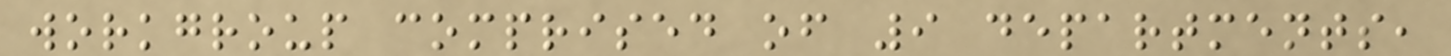workgroup comprised of 9 departments,
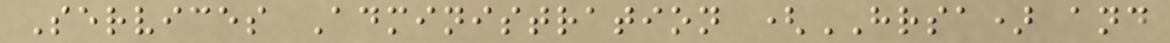Services Administration (HRSA) and
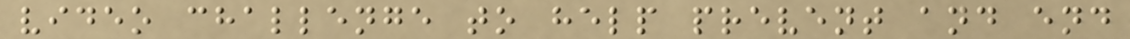video challenge to help prevent and end
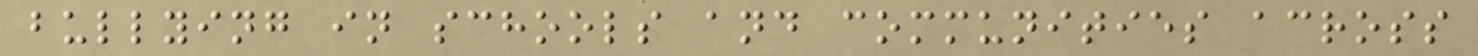bullying in schools and communities across
